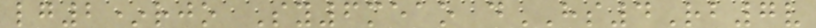lg2*rjo Sy6meao dHS4Rb7v
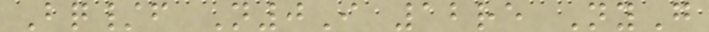Bq/f N0I 12re NyG
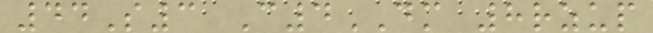44S3 C4DM 8rzup
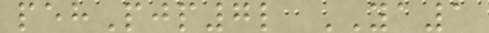pehPjp7l YA1
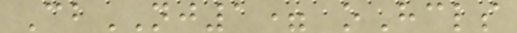CbNJ1= oHcls
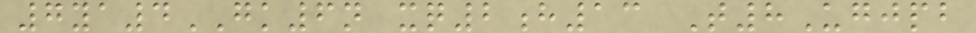7ya4GK6n xq2h13 T8Ugjpb
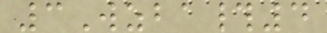3Wzba#4
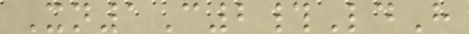Xn1C2#LdH
